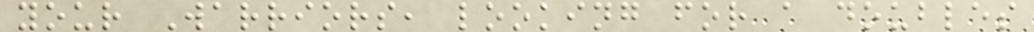your Warriors, looking for a doubles
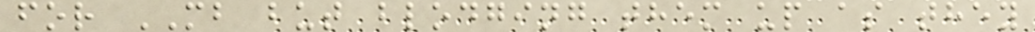for MB but blodging them up as they
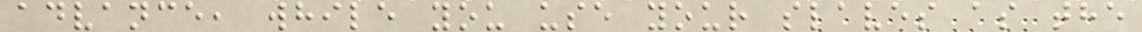advance, while you use your slaves as the
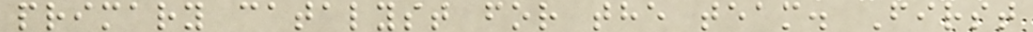primary catalyst for the team. First
